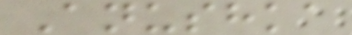Anushka
